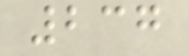237
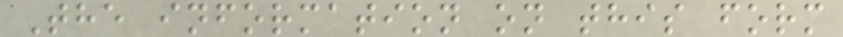The information on this form
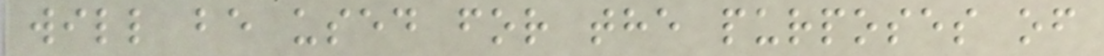will be used for the purposes of
